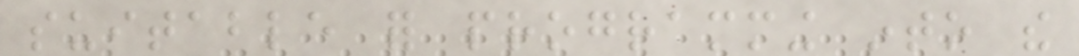suitable for programming into the
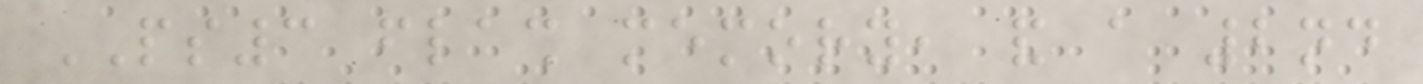PS3 flash memory, and a 2nd
